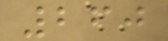260
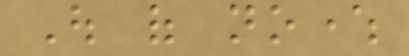Out of nowhere
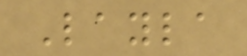Layla
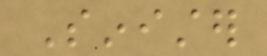Sinister
